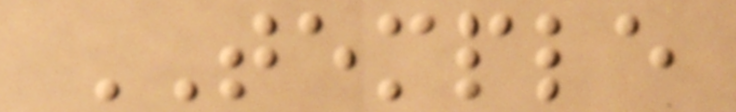TEMPLE
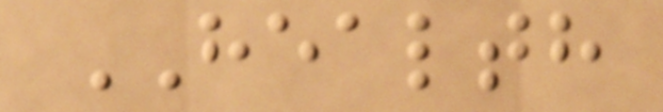HEALTH
